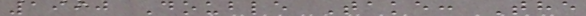1990 Double Take: The
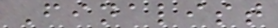Finalist
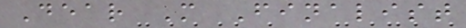Dear M Finalist
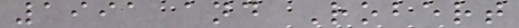1991 and Robert
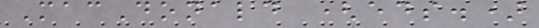MacDonald (eds.)
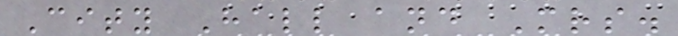City Hall and Mrs.
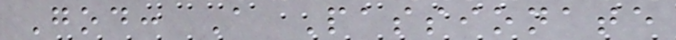God: A Passionate
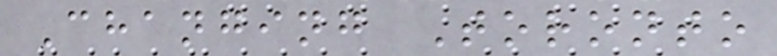Changing Toronto
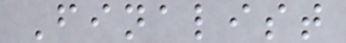Finalist
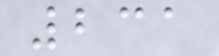231
